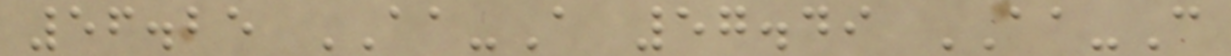56.25 AA-A 57.49 AA-C
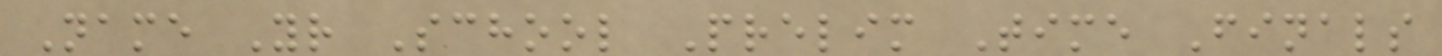Name Yr School Prelim Time Finals
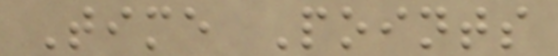Time Points
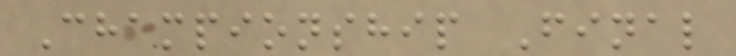Championship Final
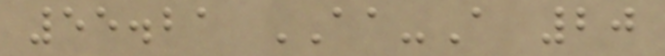55.21 AA-A 20
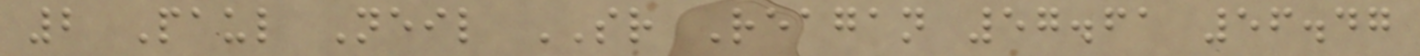2 Paul Neil SR Reagan 57.61 56.47
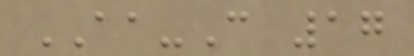AA-C 17
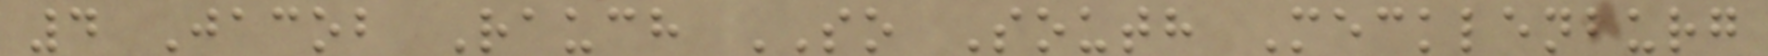4 Jacob Rauch SO South Mecklenburg
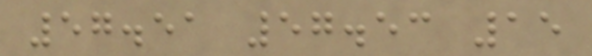57.51 57.53 15
